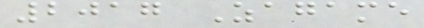2017 Zagame
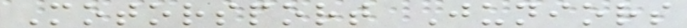Motorsport Juniors
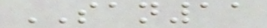SAN11
